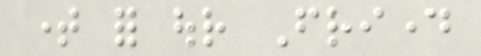time for our Friday
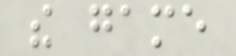the game
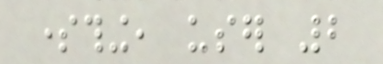something, user 2
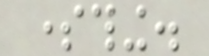something.
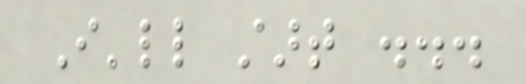I'll start ...
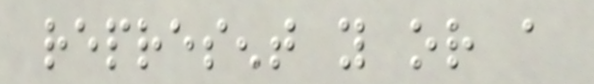represent you or a
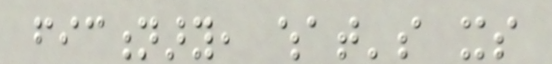fictionary, what's its
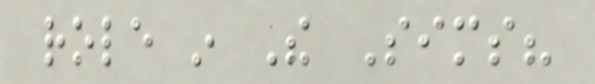role in The Sims?
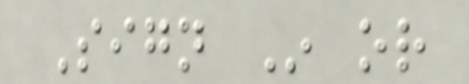Sign In or
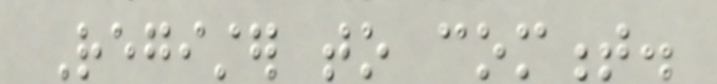Register to comment.
